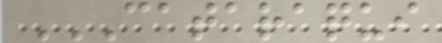CATARAQUI
